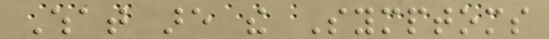What are the Symptoms
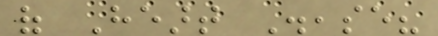of Heart Disease?
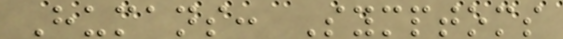Humans: Symptoms
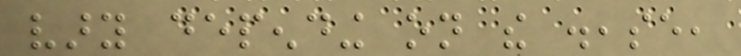vary depending on the disease,
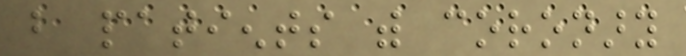but patients with coronary
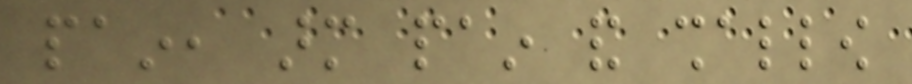pain, arm pain and shallow
